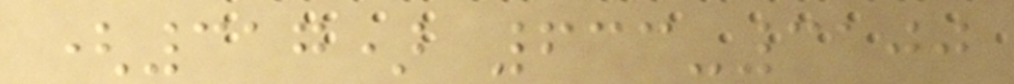(317) 633-3100
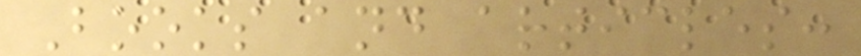Books and articles:
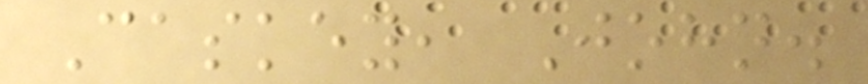Caskey, John.
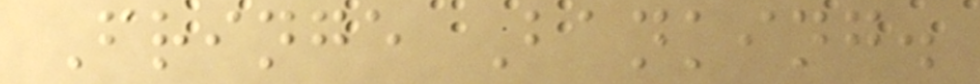Fringe Banking.
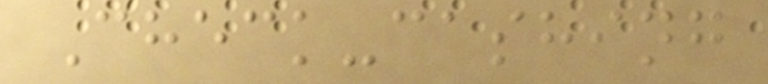Check-cashing
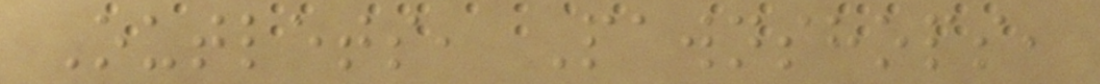Outlets, Pawnshops,
